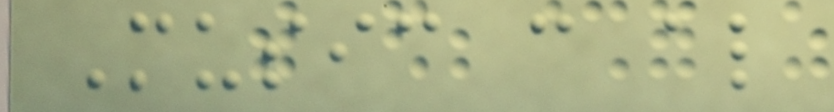Music can also
